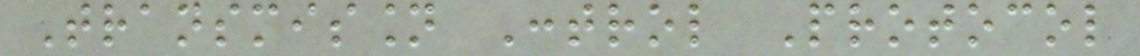Transmission Control Protocol
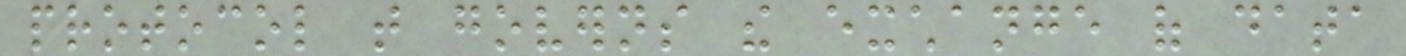protocol that governs the exchange of data
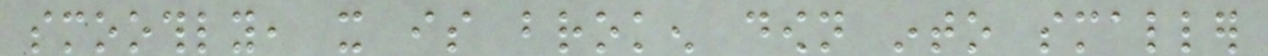smoothly, it is broken down into smaller
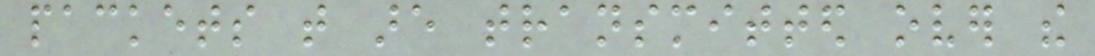packets that are transmitted over the
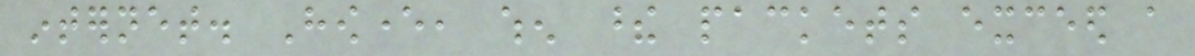internet. However, when these packets exceed a
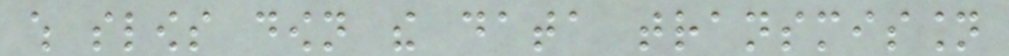which slows down the data transmission
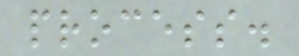process.
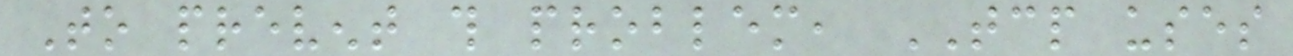To prevent this problem, TCP uses
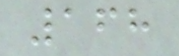168
